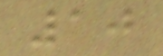10
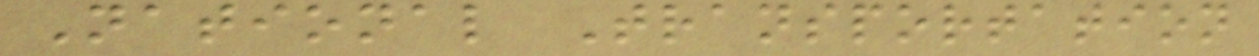National Transportation
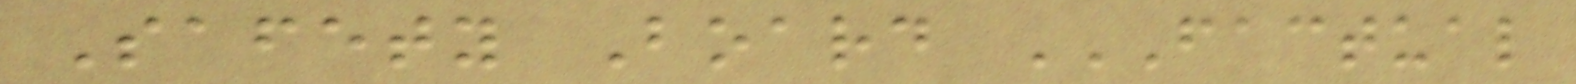Safety Board FACTUAL
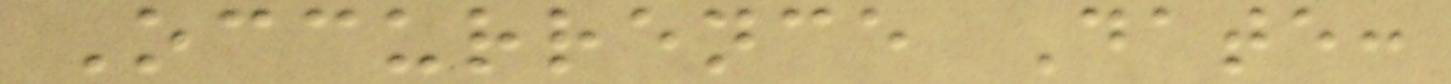Occurrence Date:
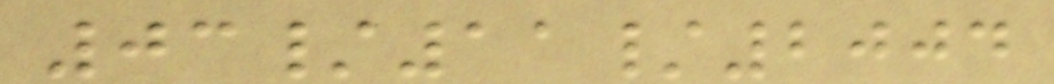03/11/2004
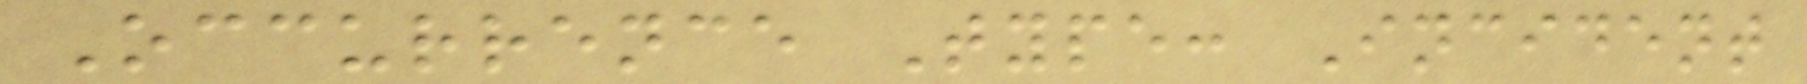Occurrence Type: Incident
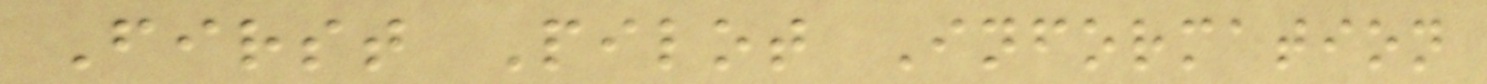First Pilot Information
